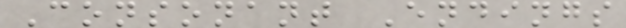Consonant Endings
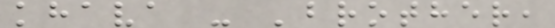khava - 'brother,
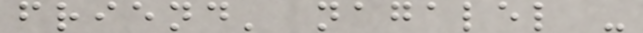friend' nagalel -
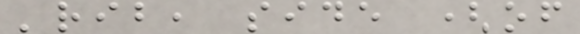'rib, side (of
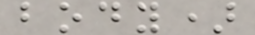body)
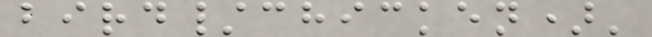bird/chicken)'
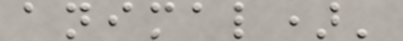animal)'
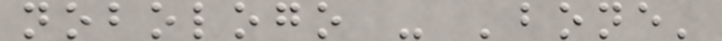nobologo - 'bone'
